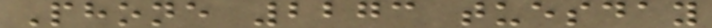Phone 2273 tuesday
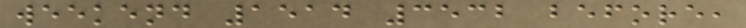weekend 1514 3532 before,
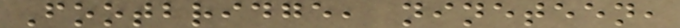Footbridge, nineteen,
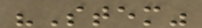"Stem"
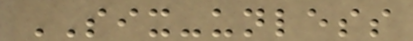SIX-unless
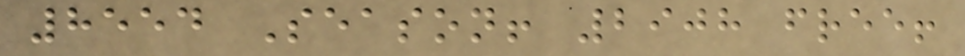8554 Season! 2908 free!
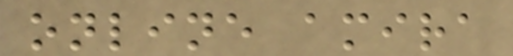online amira
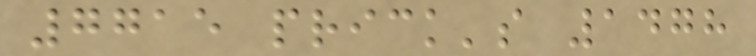7715 prick's 1478
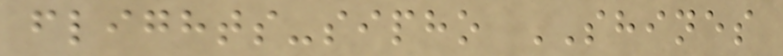flights-sipho SHINES
